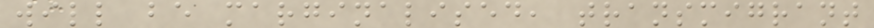will be marginalised, transmigrant
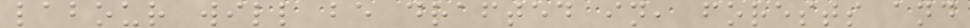labour will be drafted in, forests and
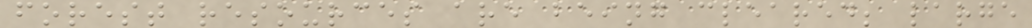forest resources are being cleared; large
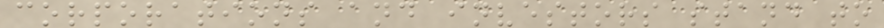corporations and investors stand to
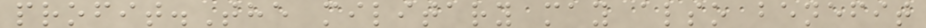profit.The military may also benefit
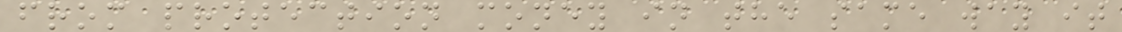from protection money in the same way it
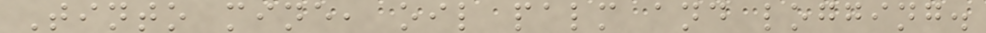Tinto mine, oil palm and logging.
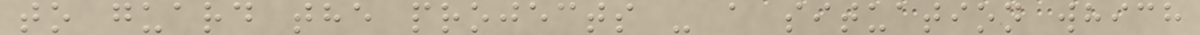to guard the projects - a situation which
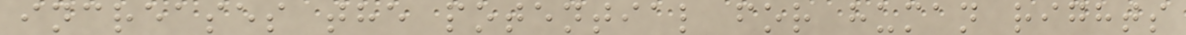increases the potential for human rights
